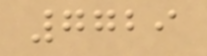7729
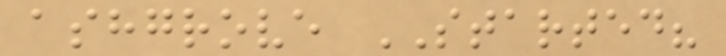ashgrove STARTED?
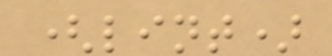(lint)
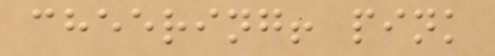cheering! pink
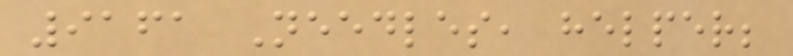9161 Needles, helper;
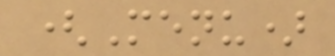(Menu)
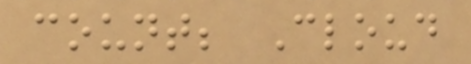count; Cloud
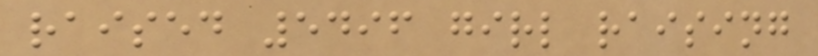raised 5496 girl raising
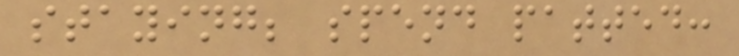staying; spend patted:
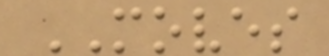MOVES
